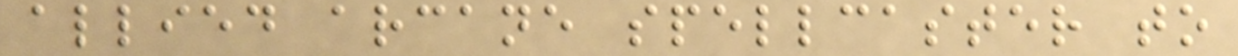allied arcane spellcaster to
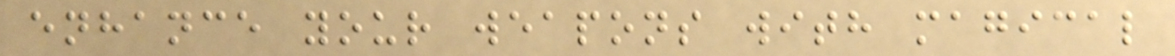enhance your weapons with magical
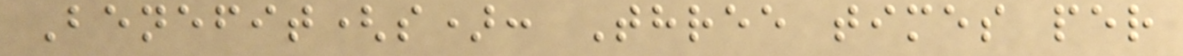Benefit(s): Three times per
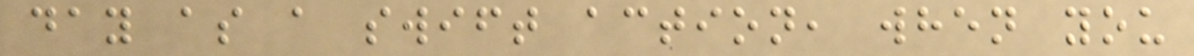day as a swift action, when you
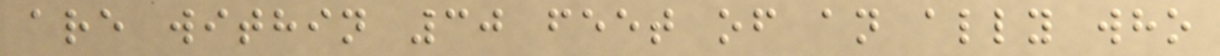are within 30 feet of an ally who
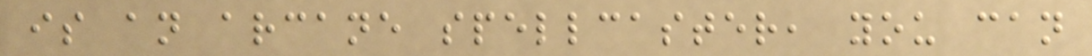is an arcane spellcaster, you can
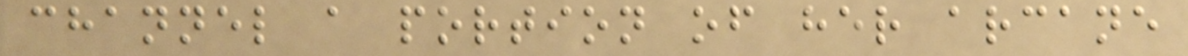channel a portion of her arcane
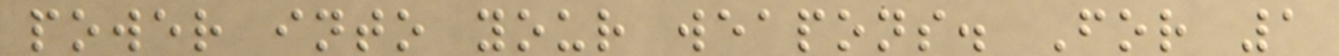power into your weapons. For 1
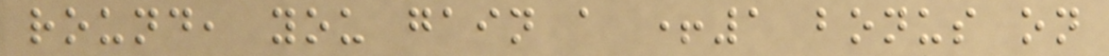round, you gain a +1 bonus on
